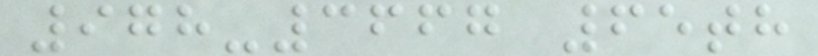978-3667 65th
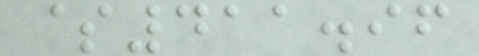$411.96
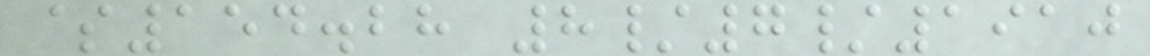$154.28 8/7/1910
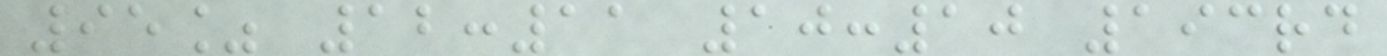95% 12:11 10:10 193rd
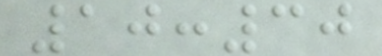10:30
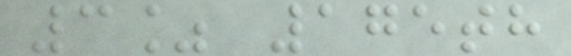3% 175th
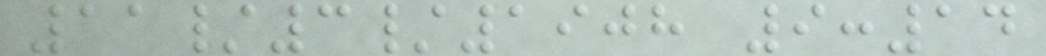11/3/1908 9:14
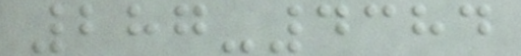287-4384
